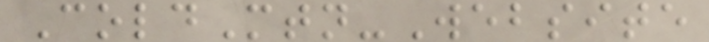ColdMtn-Website
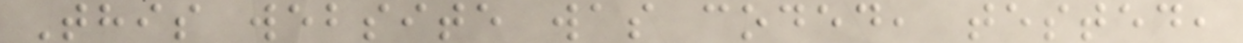This website was coded, tested,
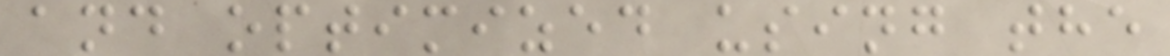and optimized using the
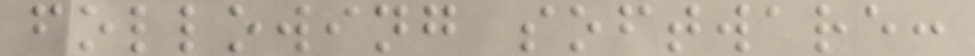following software:
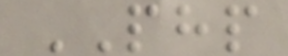PHP
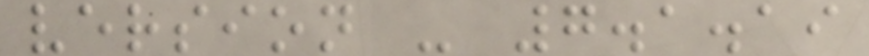version - 7.1.19
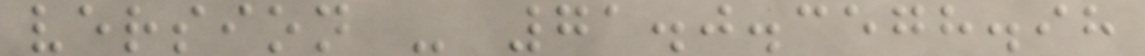version - 71.0.3578.98
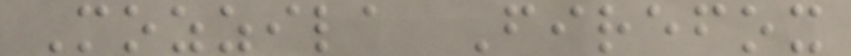Mozzila Firefox
